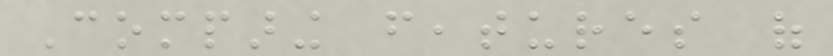Comparing features of
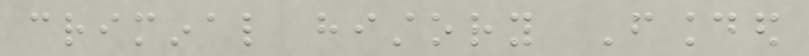criminal history Founded
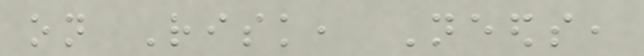on Risk, Needs,
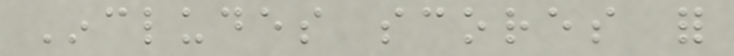Includes scores for
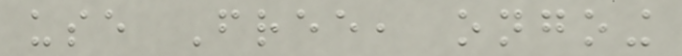use Free, ongoing
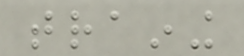training
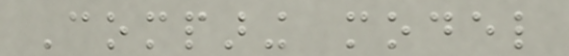Comparing model
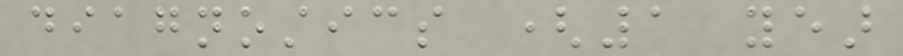diagnostics (1 year
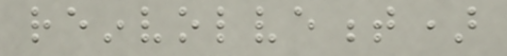reinvolvement)
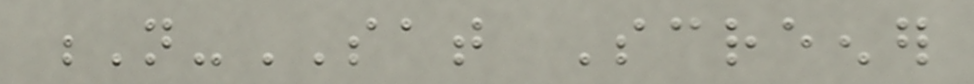N-SAT Screener
